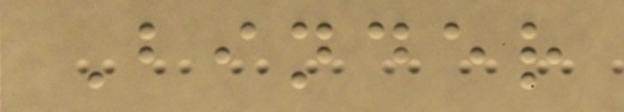Binder
